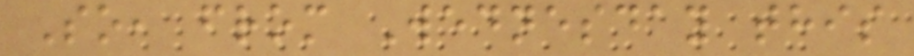So, from Wednesday this
